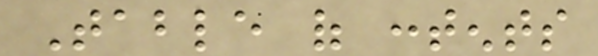Table of contents
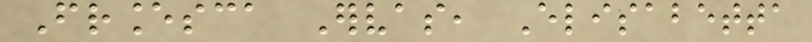Francesca Ervas, Elisabetta
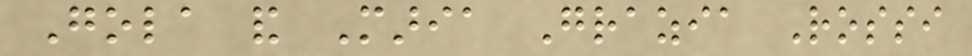Gola and Maria Grazia Rossi
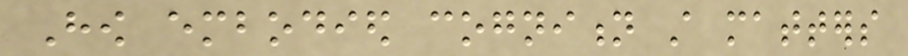How embodied cognition still matters
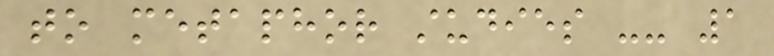to metaphor studies -- 1
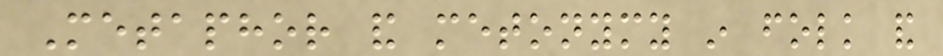Metaphor and metonymy in folk and
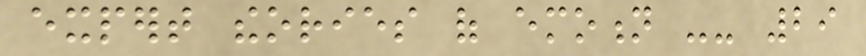expert theories of emotion -- 29
